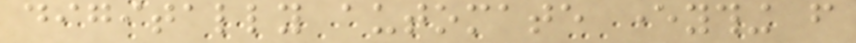digitally automate everything from
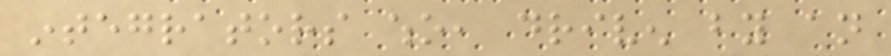integrators who, driven by an
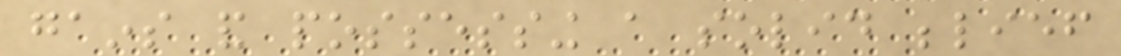gains and possessing a solid belief
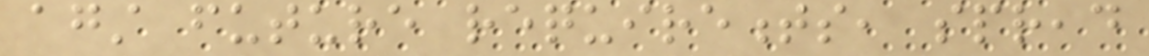against future requirements, spread
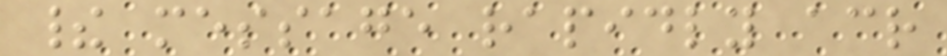their message rapidly across
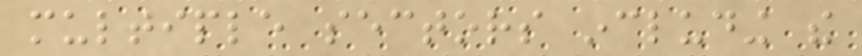multiple sectors including the
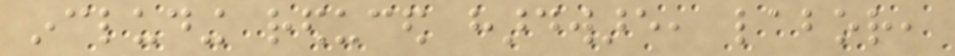including reduced hardware, labor,
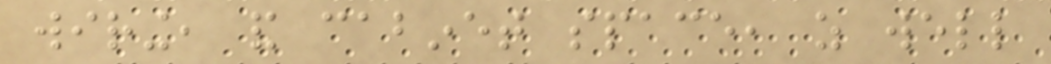wiring, and cabinet space, as well
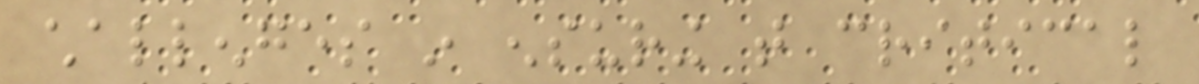challenges in ensuring that critical
